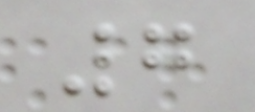7
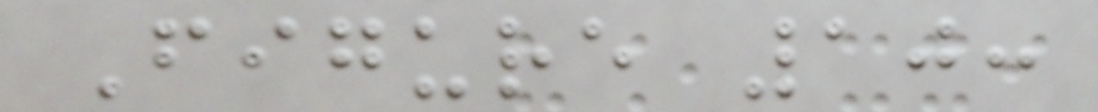Figure 10:
